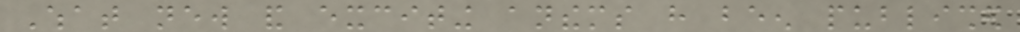What new and exciting anthems have been published
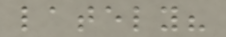lately?
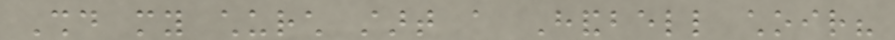Should my church start a Handbell choir?
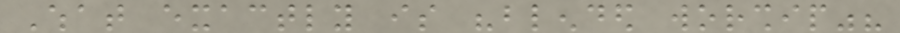What exactly is "blended worship"?
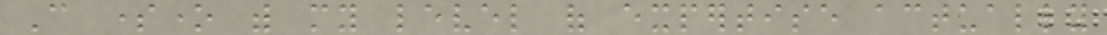Can someone with my level of expertise actually
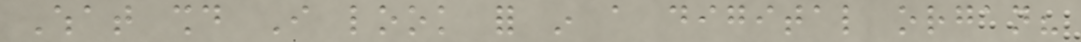What should I look for in a digital organ?
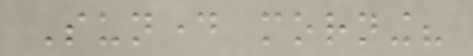Sunday morning?
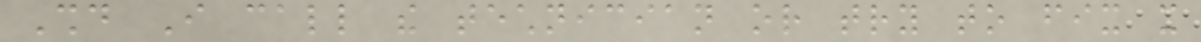Should I call the technician or try to fix it
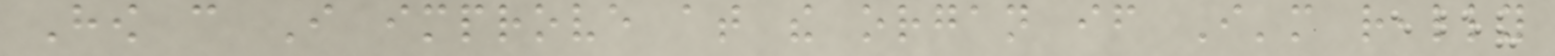How can I improve at the organ if I'm really
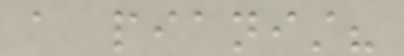a pianist?
